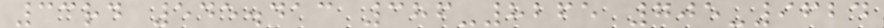33rd 545.413 386-8265 705-9624
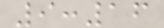9:16
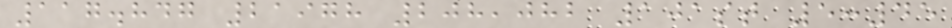117.847 21978 208,082 101st 5:45
